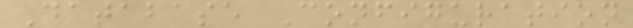Database Configuration
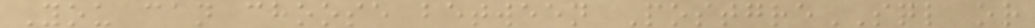You can choose between PostgreSQL or
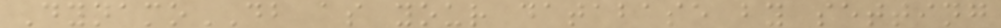DynamoDB as your database by setting
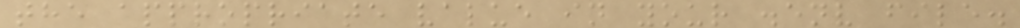the appropriate value in your .env file.
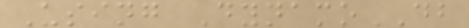Using DynamoDB
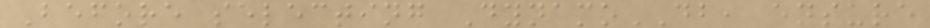Before selecting DynamoDB, ensure
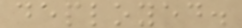deployed.
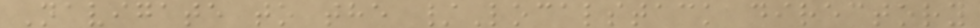Navigate to the /Localstack directory
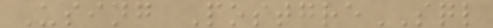Using PostgreSQL
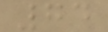74
